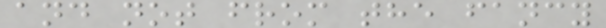and not from the fancy
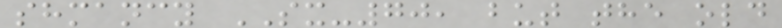shmancy SX-70, but the old
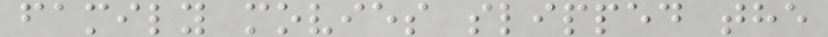family movies slipped the
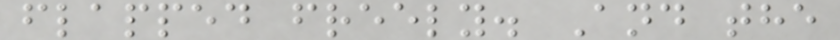flapped freely. And the
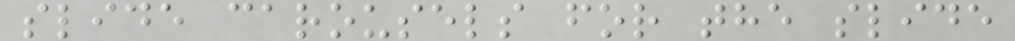slide carousels for the slide
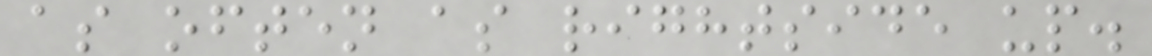as often as rightside up.
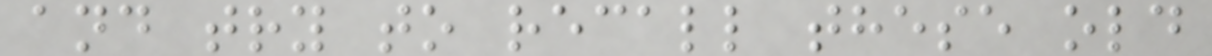and try to recall these old
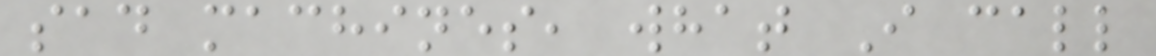sad machines, what I call
